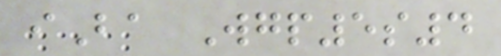iBa Wgp5s4
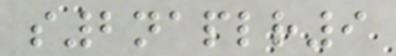s2naplr9
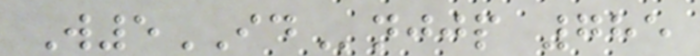W5IDnjjp 785
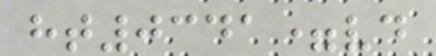ht0341=vd
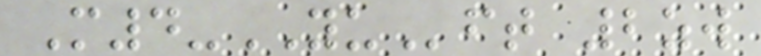M4-YUft 2zw
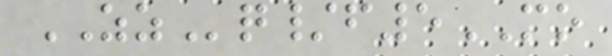ZZq/f5MO
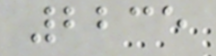2235
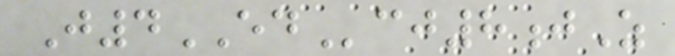J4EDcj8jZ
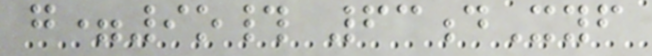g=9o# 63dXyf
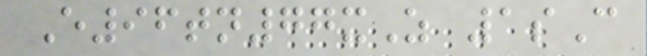E96tn77xZ 1sC
